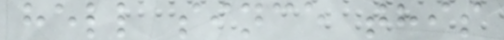hell since this
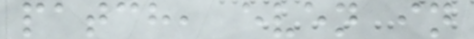patch, even in
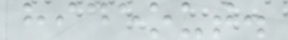hideout.
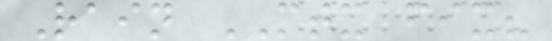Rain MTX fix?
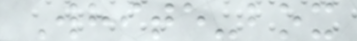White-box
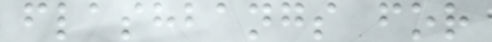flashbangs for
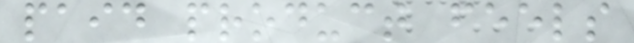paid product feels
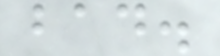bad.
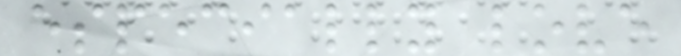especially love
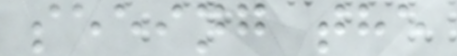seeing the
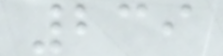239
